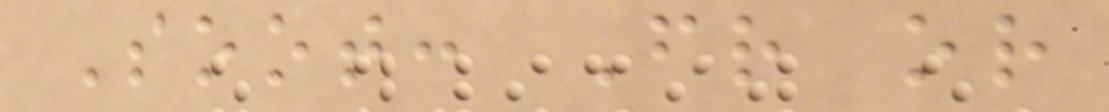Soot: Friend or
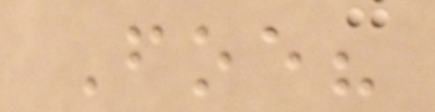Foe?
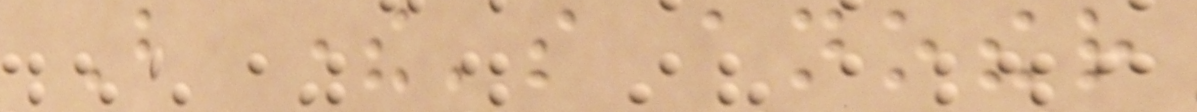But there's another
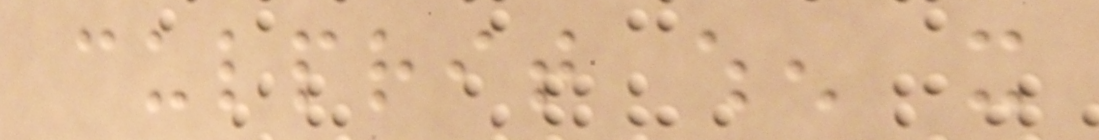culprit when it
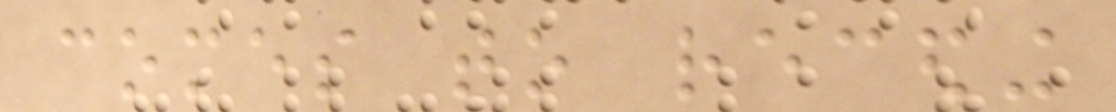comes to receding
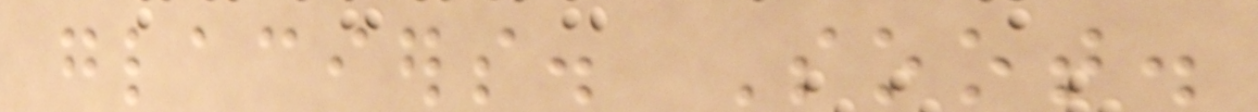glaciers. Soot.
